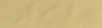92
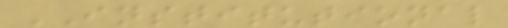INSTITUTIONAL
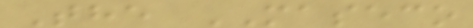The MASECO
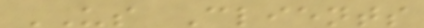US Clients
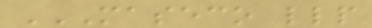MASECO LLP
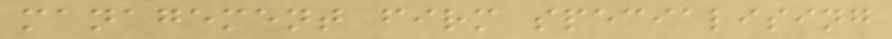management firm specialising
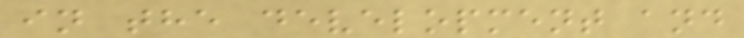in the development and
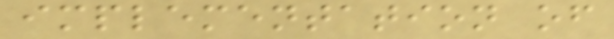implementation of
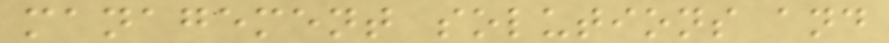management solutions and
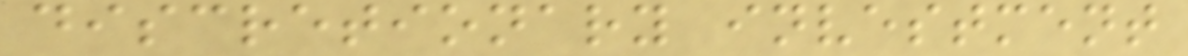discretionary investment
